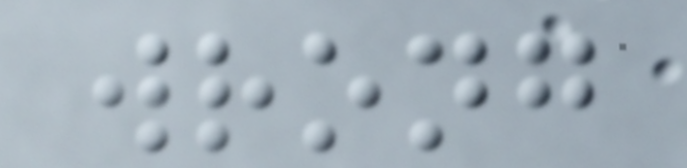wrong
